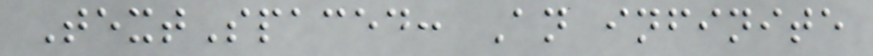TextSpaced: An infinite
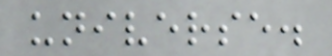universe.
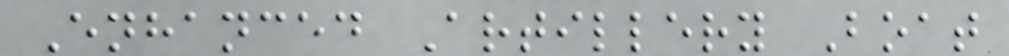Enhanced Artillery Boat
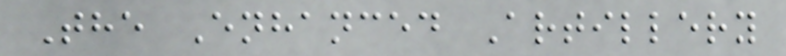The Enhanced Artillery
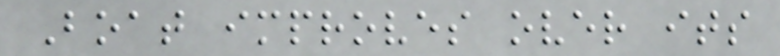Boat improves over its
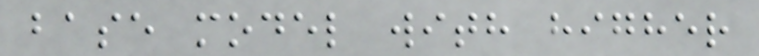base model with higher
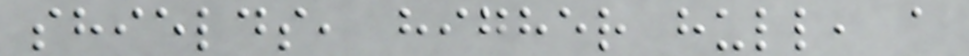shields, higher hull, a
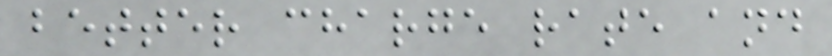better charge rate and
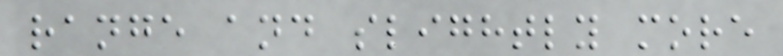range and slightly more
